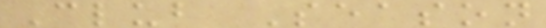Club Season
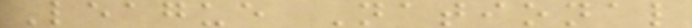League National
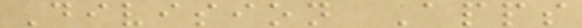Division Apps
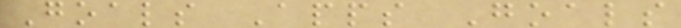Goals Apps Goals
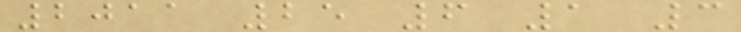2011 25 6 1 3
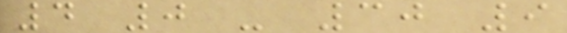4 0 - 30 9
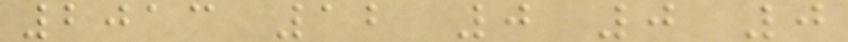2013 12 0 0 0
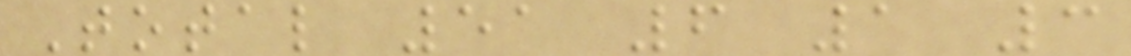Total 51 6 1 3
